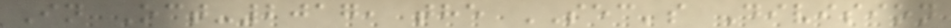In Oct-2017, the SEC's Division
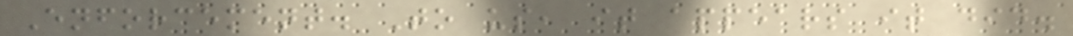Enforcement. To us, it appears it did.
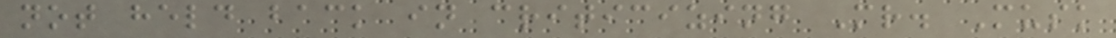not held back in criticizing Mr. Musk
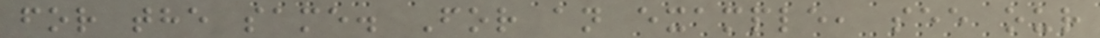for the same. For an example, see our
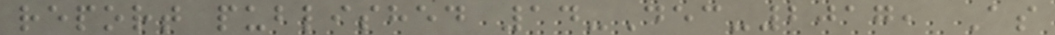report published 14-Dec-2017, As
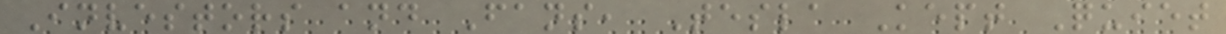Investors and Fans, Tesla Kept Quiet
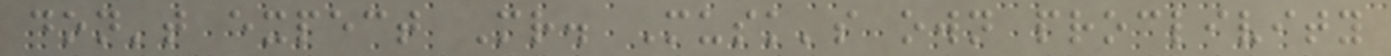don't expect Mr. Musk's own proclivity
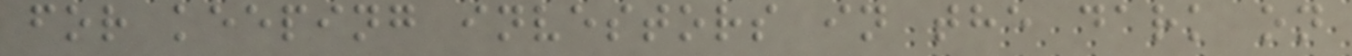for keeping investors in the dark on
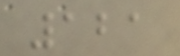121
